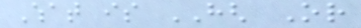What is HGH Or
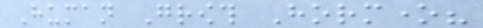Human Growth Hormone?
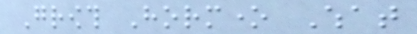Growth Hormone What
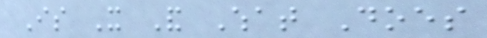Is It And What Does
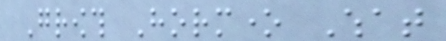Growth Hormone What
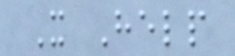It Help
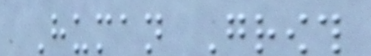Human Growth
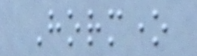Hormone
